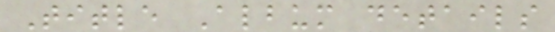Title Album details
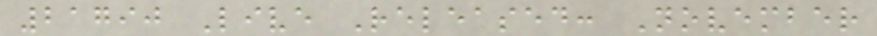21790 Live Released: November
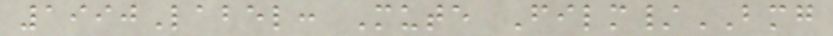1990Label: Mute Film/BMG
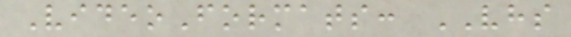VideoFormats: VHS
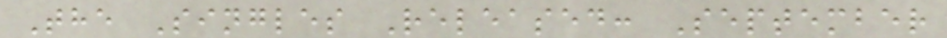The Singles Released: September
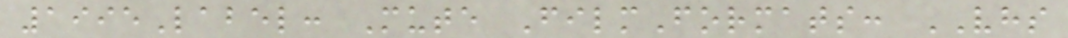1995Label: Mute FilmFormats: VHS
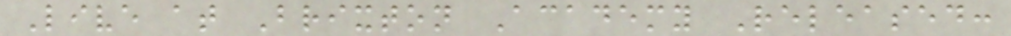Live at Brixton Academy Released:
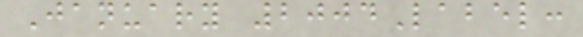January 2004Label:
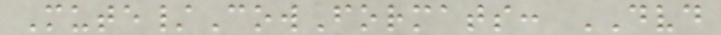Mute/CowFormats: DVD
